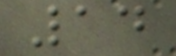14
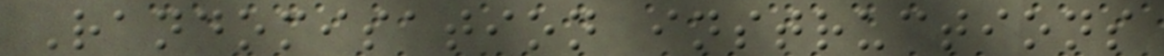Randomisation instructions
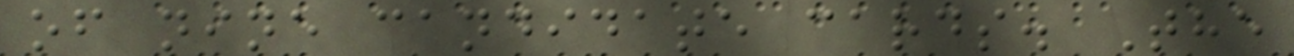of nine candidate cards. The
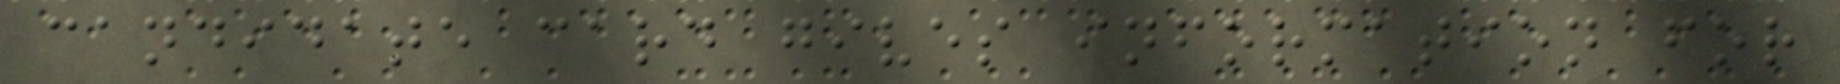candidate card gives information for
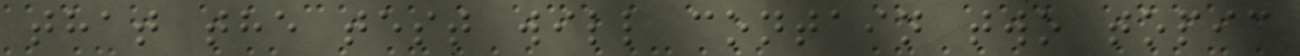that the test will contain two topic
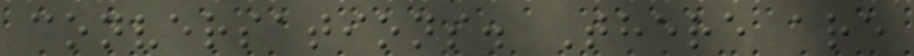conversations. There are
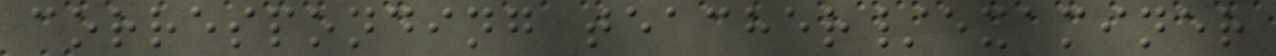corresponding teacher/examiner
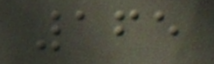165
